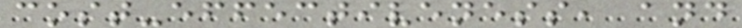cost-effectiveness, and
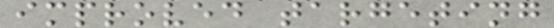improved targeting
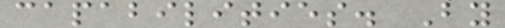capabilities. By
